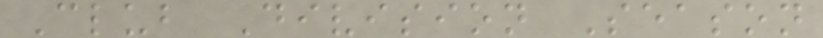Club Division Season
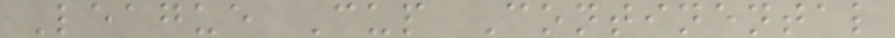League Cup Continental
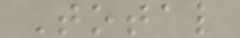Total
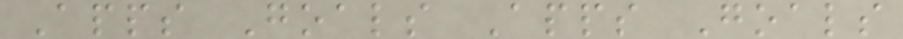Apps Goals Apps Goals
